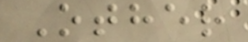Other
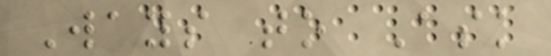Ways to Ask
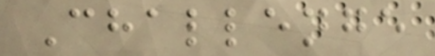Challenge
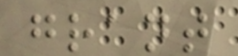grant
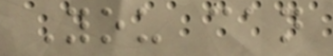You can
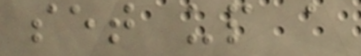set up a
